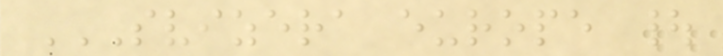SVIZERA EUROPE |
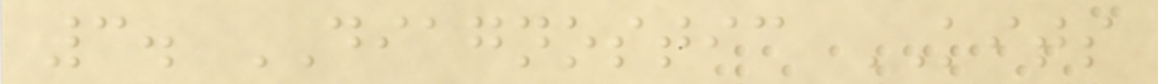3. DIAGNOSTIC KITS
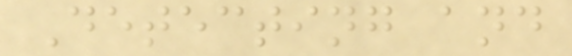Detecting and
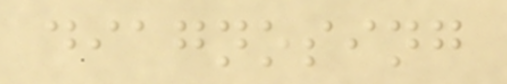diagnosing
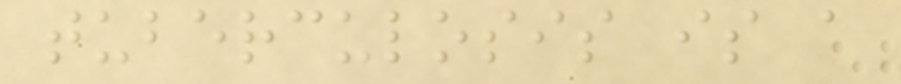tuberculosis is a
